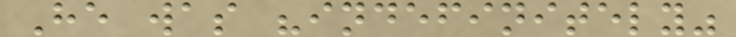He was "indefinitely"
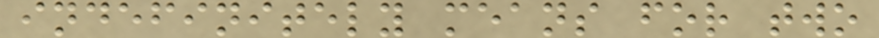indefinitely means for two
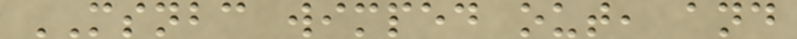MSNBC wimped out, and
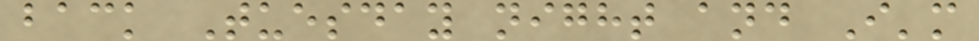back Tuesday night and I'm
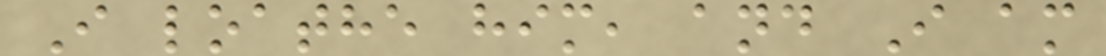I loathe him, and I am
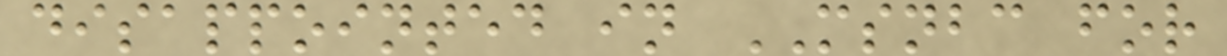disappointed in MSNBC for
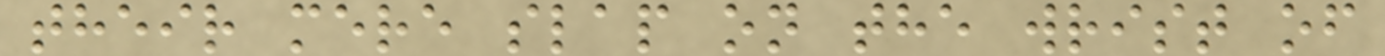their mere slap on the wrist of
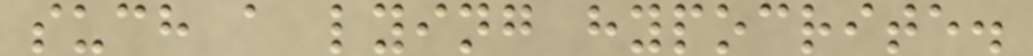such a lying hypocrite.
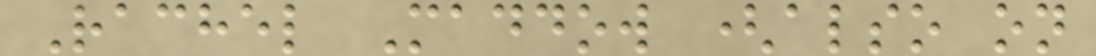Rachel Maddow (also on
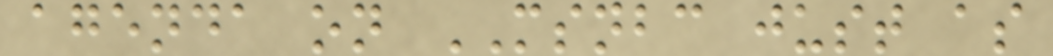agenda on MSNBC just as
